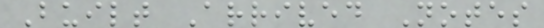Built Arrived Notes
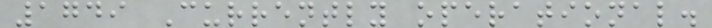1749 Currently operational.
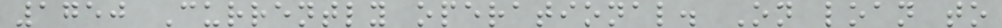1750 Currently operational. On loan to
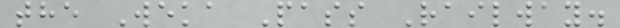the Weka Pass Railway.
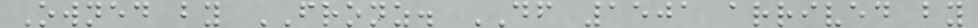Owned by FRONZ. DF 1501 arrived by
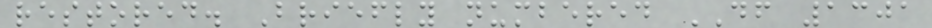restored. Briefly numbered DF 1301
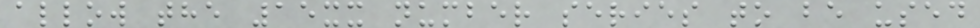allow the 15xx number series to be used
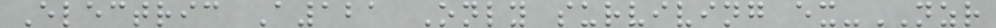Electric A121 Only surviving ex-NZR
